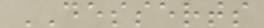DESSERTS
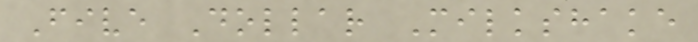Five Dollar Milkshake
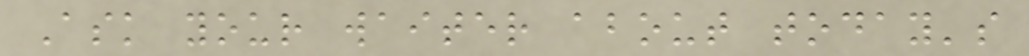Ask your waiter about today's
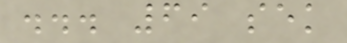... 69 sek
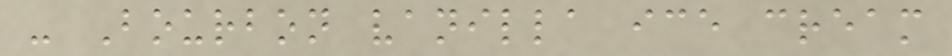- Bourbon vanilla ice cream
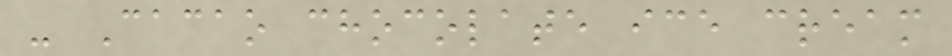- Cacao chocolate ice cream
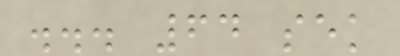... 64 sek
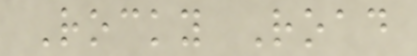Rocky Road
